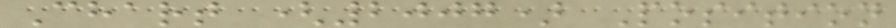Chart (2007) Position
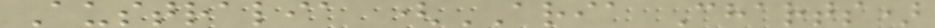Australia (ARIA Charts)
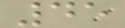45
